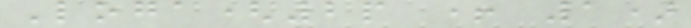Loga(2p + 1)
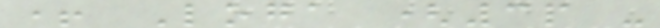+ Loga (3p -
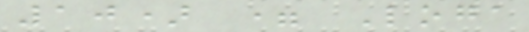10) = Loga
